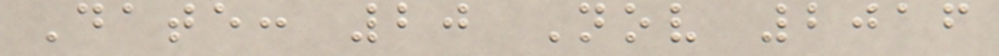Date: 20 Nov 2016
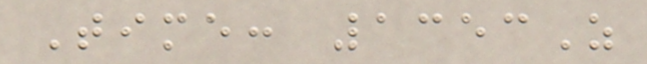Time: 1353Z
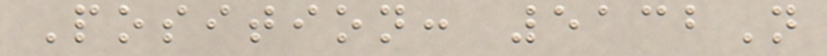Position: 5132N
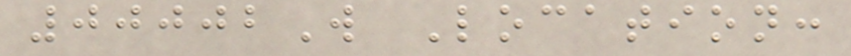00002W Location:
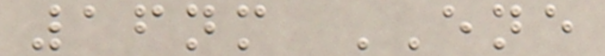16nm ENE
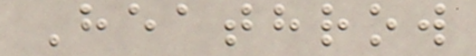Heathrow
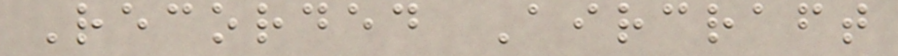Recorded Aircraft
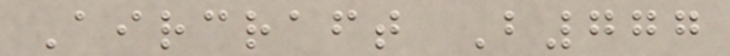Aircraft B777
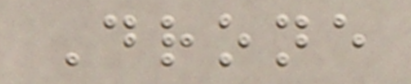Drone
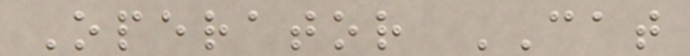Operator CAT
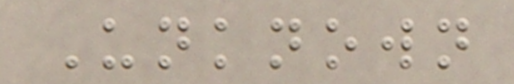Unknown
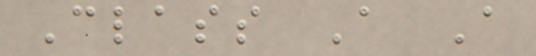Class A A
